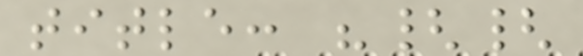title: "{{
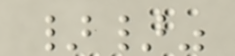}}"
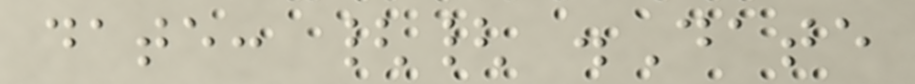date: {{ .Date
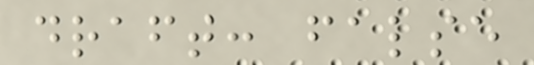draft: false
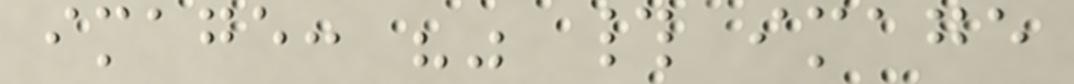image: "" # image
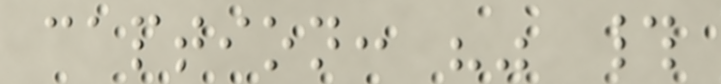caption: "" #
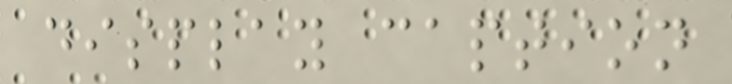display caption
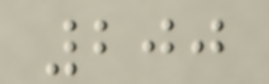200
